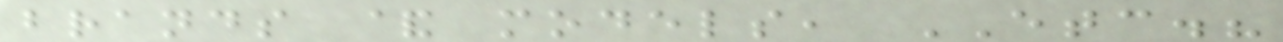brands & models, ETC.?
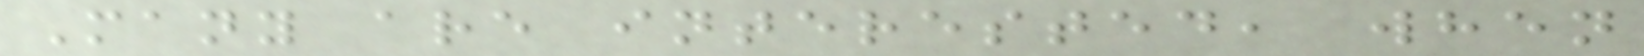Many are interested, when
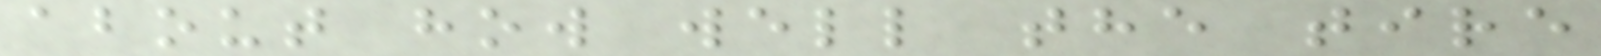about how well the tire
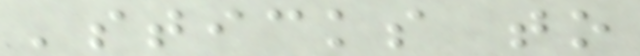'sticks to
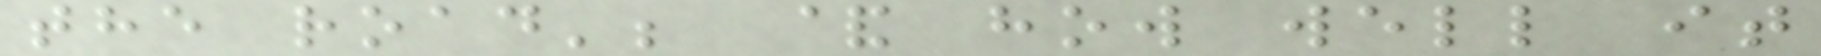the road'; & how well it
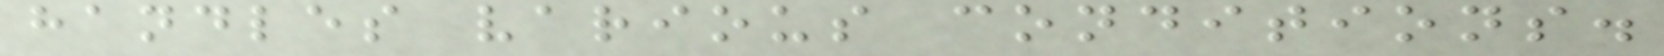handles various conditions.
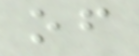of
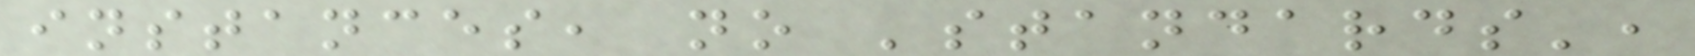instances, no 'standards',
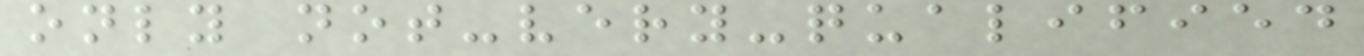only not-very-qualified
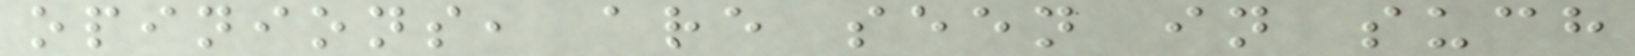opinions, are seen in such
